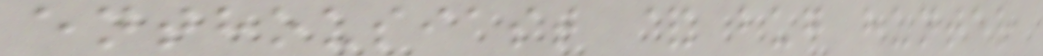enthousiast & bug hunter
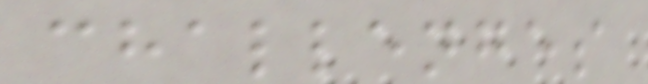challenges
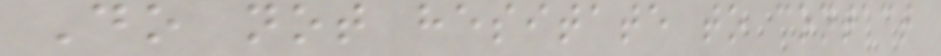Do not hesitate to contact
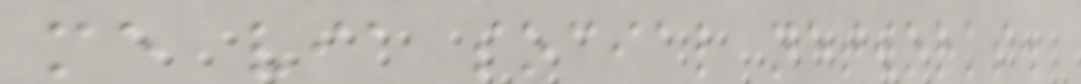me via social networks.
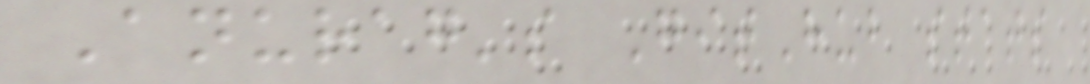Anurag's GitHub stats
